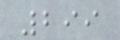299
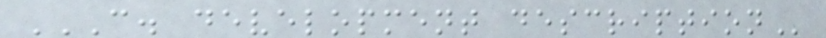C. DEVELOPMENT DESCRIPTION
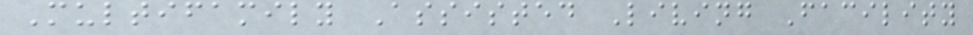Multifamily Assisted Living Facility
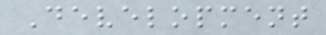Development
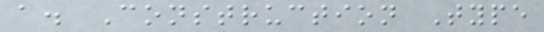a. Construction Type
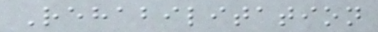Rehabilitation
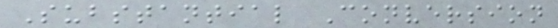Substantial Conversion
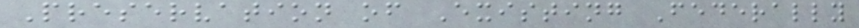Preservation of Existing Federally
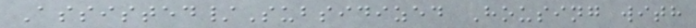Assisted/Subsidized Housing with
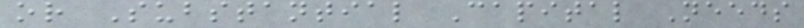or Substantial Capital Needs
